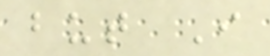but I
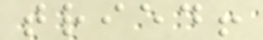tried!
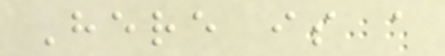Here is a
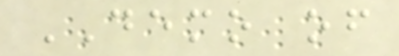DEMO of
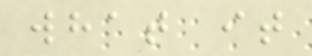what it
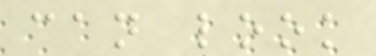can look
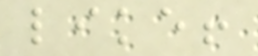like!
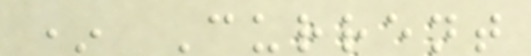* Current
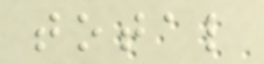total
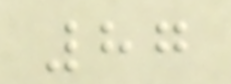87
